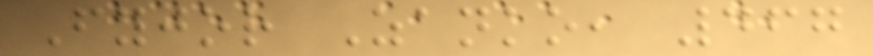Fyjor Zanko, 467
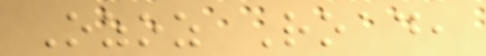Ozoz Road,
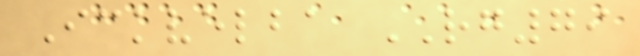Ickvelba RG79
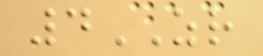4ZR
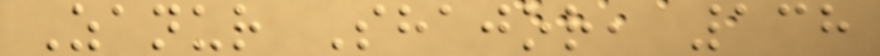Zanur Shajor, 138
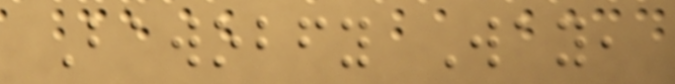Bawobfy Way,
